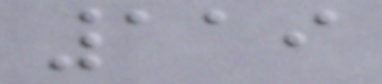119
